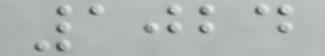1024
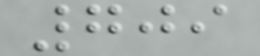709
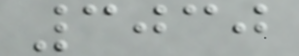3030
